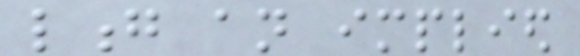long an implied
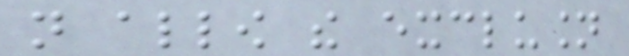not allow the exclusion
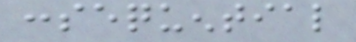consequential
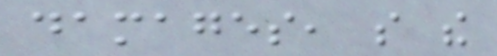damages, so the
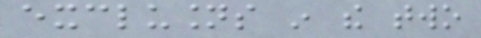exclusions in the two
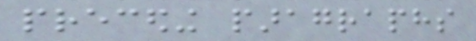preceding paragraphs
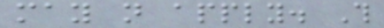may not apply. This
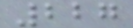227
